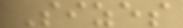Sizes
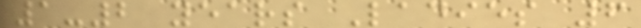1-2 years Ladies 6
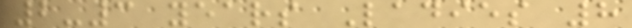2-3 years Ladies 8
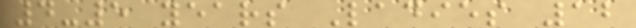4-5 years Ladies 12
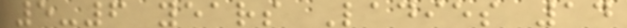5-6 years Ladies 14
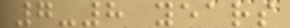7-8 years
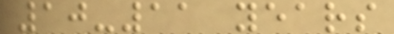10-11 years
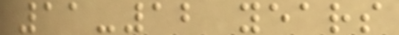11-12 years
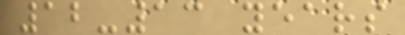12-13 years
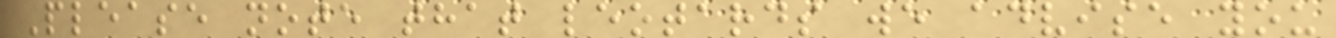Please note that leotards we advise you
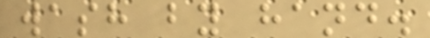wash by hand.
